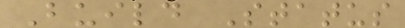Build Status
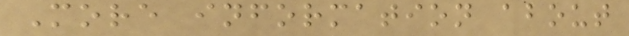More information about
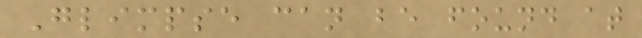Glimpse can be found at
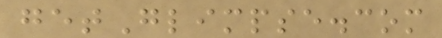getGlimpse.com
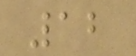12
